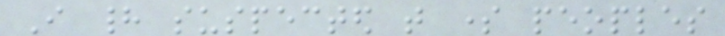I had suspected that some peoples
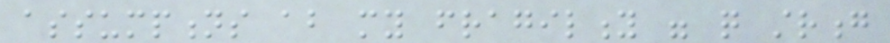assumptions about my fragility were quite strong
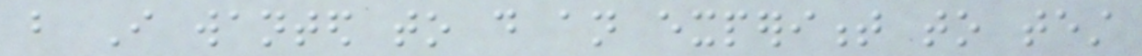but I wanted to do an experiment to test
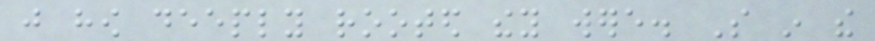just how deeply rooted they were. So in the
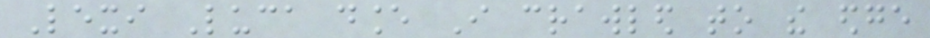Lexi Luca dance I crawled to the edge
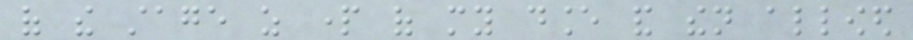of the stage as part of my dance and then allowed
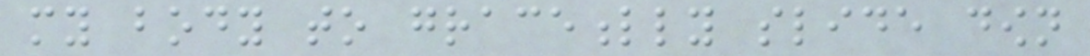my body to gracefully slide down
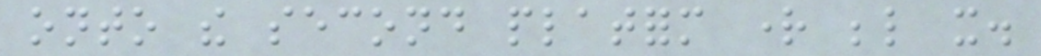onto the second platform right below it.
